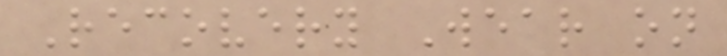Recovery Wear on
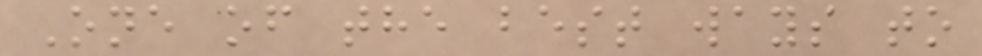One of the best ways to
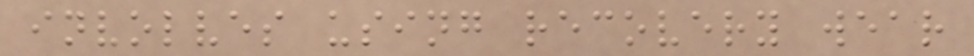involves using recovery wear
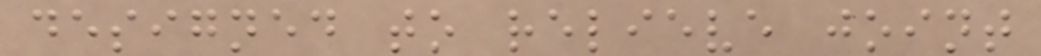designed to relieve joint
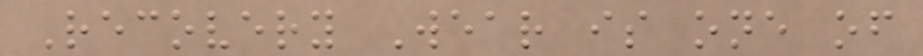Recovery Wear is one of
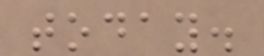today.
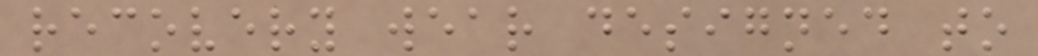recovery wear designed to
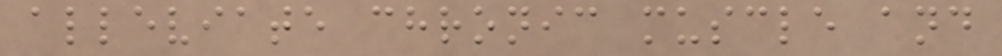alleviate chronic muscle and
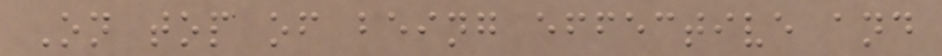On top of being effective and
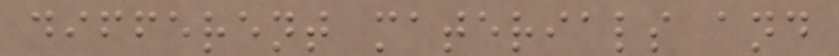different materials and
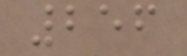256
